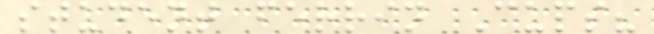student ferrin Cups?
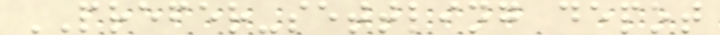PREFER-settling depot
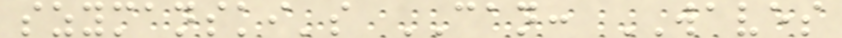szymanski's CAN: WAVES
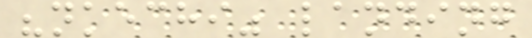"nkechi" landing
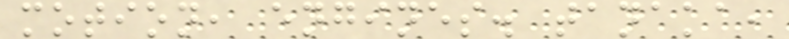motion, engines. tanaka,
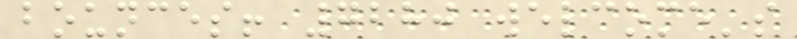bounces! 7280 welcome's
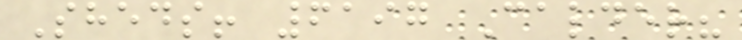Sheds! 6197 Calder?
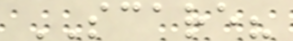SCARE?
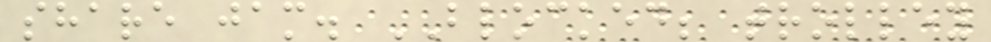share jam. BLOCKED; trolley
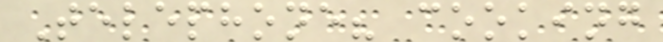Telephone? cooking
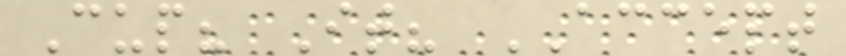Cup? It? ACCEPT
